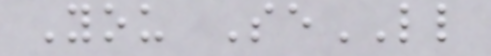You SeLL
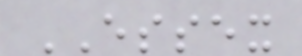ESSEX
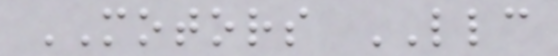MOTORS LLC
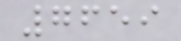7659
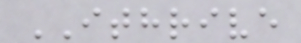ITHRIVE
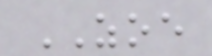ZOE
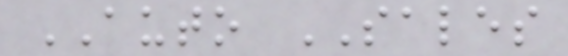AUTO SALES
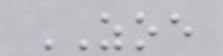ZOE
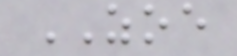ZOE
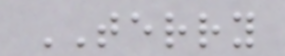TERRY
